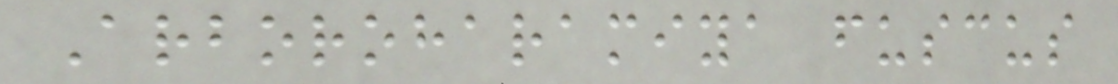Arboroharamiya fuscus
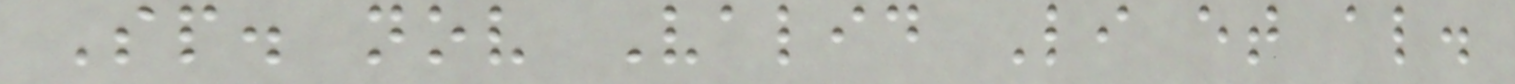Sp. nov Valid Li et al.
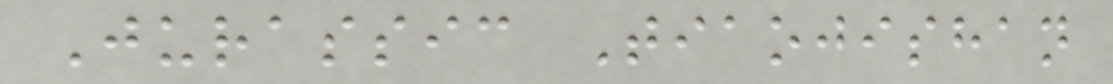Jurassic Tiaojishan
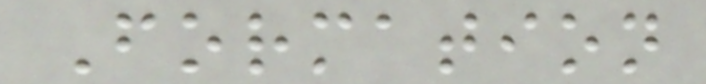Formation
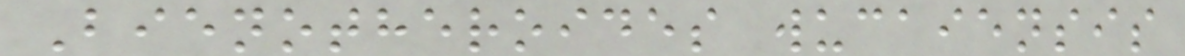Bienotheroides wucaiensis
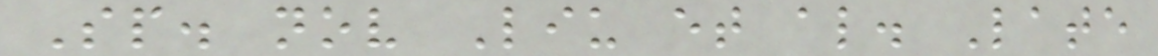Sp. nov Liu et al. Late
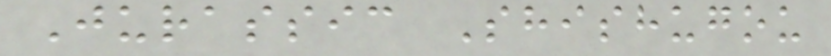Jurassic Shishugou
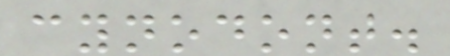cynodont.
